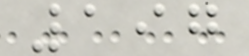197
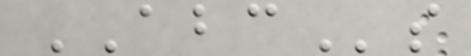ABCs
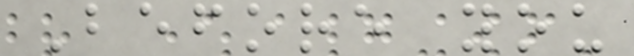Before you
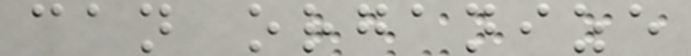can organize
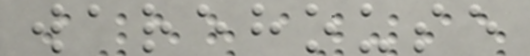warehouse
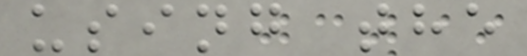using the
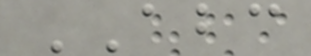ABC
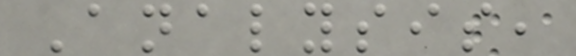Analysis,
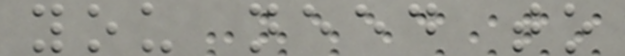you need to
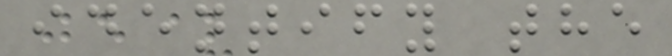identify the
